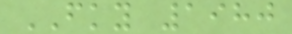FKY 1980
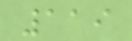119
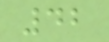42
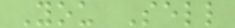You Sell
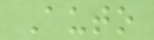Auto
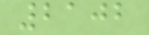2102
